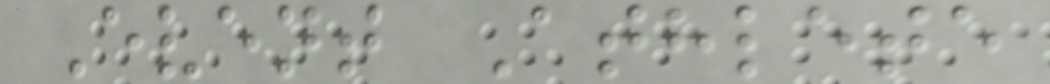Event Athlete
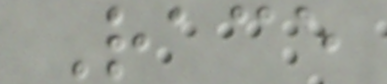Race
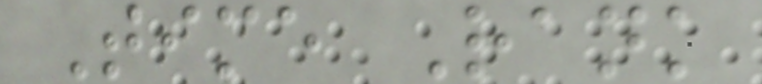Time Rank
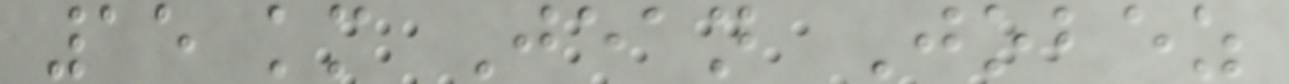15 km Jean Jobez
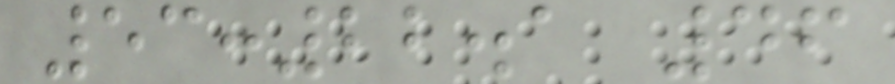53:22.1 46
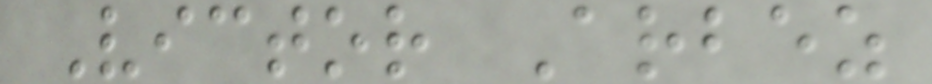Victor Arbez
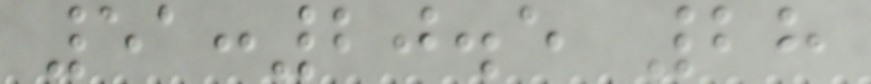51:20.5 28
